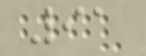91
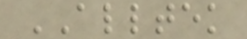ALLTEK
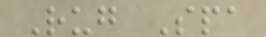Rug Spa
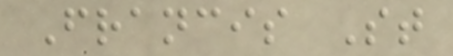Francis St
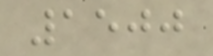1500
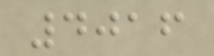4016
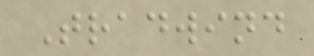Tradwind
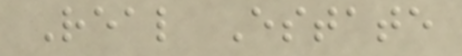Real Estate
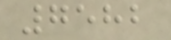7582
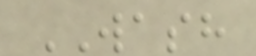WASH
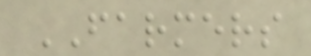FARMERS
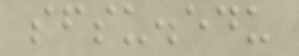sfsu.edu
